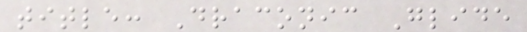title: Draconic Glide
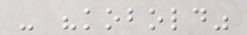- "kobold"
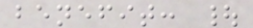benefit: |
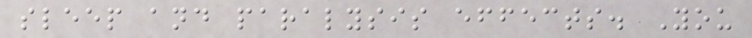sleep and paralysis effects. You
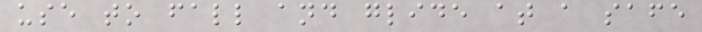use to fall and glide at a safe
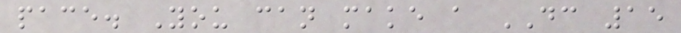pace. You can make a DC 15
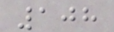108
